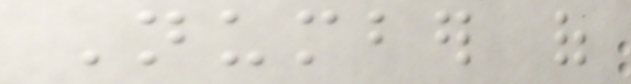Number of
